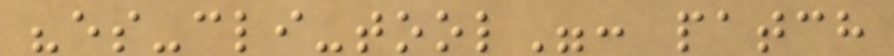"es-cli-tool": patch
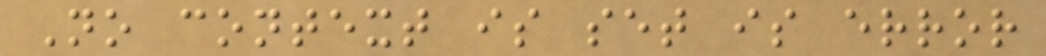No context is set is error
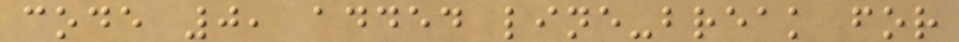code 0, added line-break for
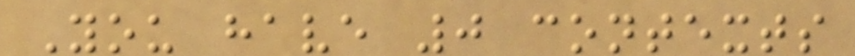You have 0 contexts
